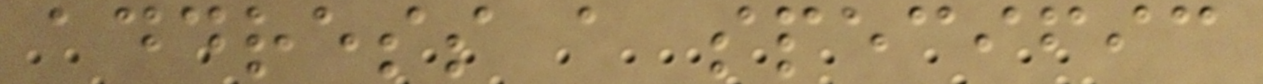address a specific
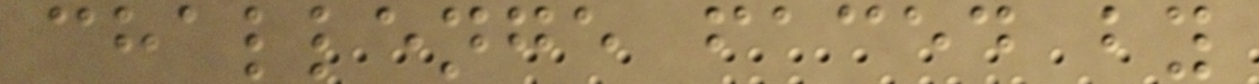challenge faced by
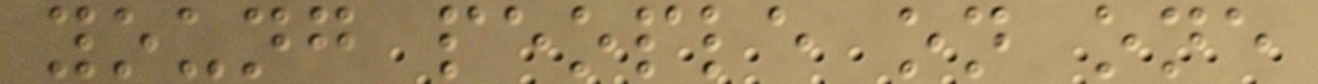young people on one
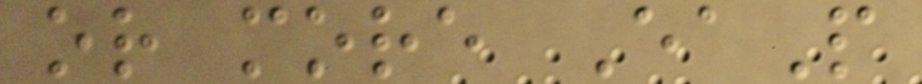or more EaP
